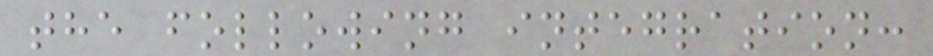the following integration:
